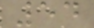54
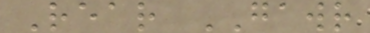Rear GAWR
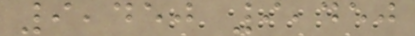9,450 9,450
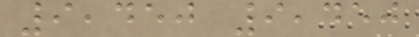9,450 9,450
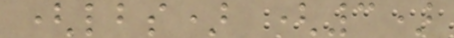(lbs) (3)
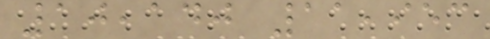10,140 11,953
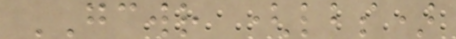GCWR (lbs)
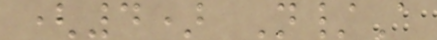(4) N/A
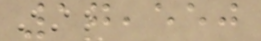17,550
